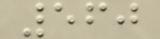560
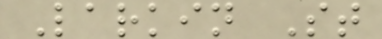Larkin St
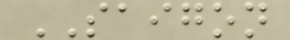SAIGON
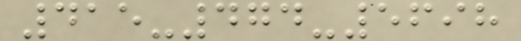415-474-5698
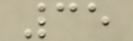35
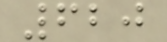620
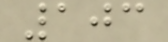103
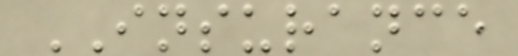INSURANCE
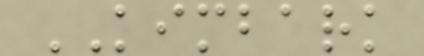KIMBARK
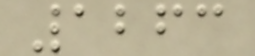1263
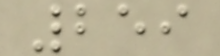259
